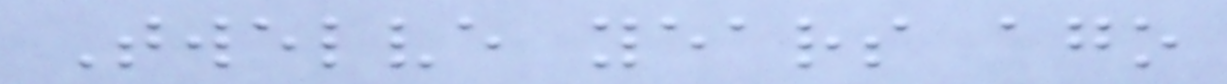Twelve years ago
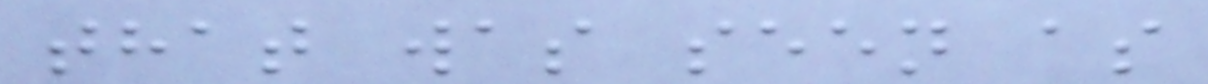that was seen as
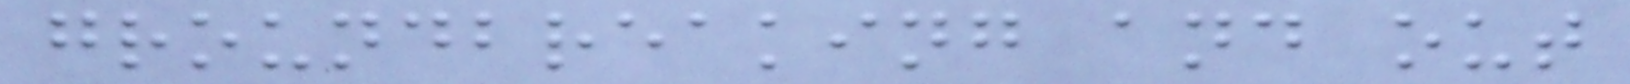groundbreaking and out
